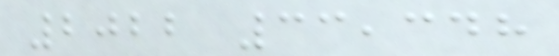2022 33,348
